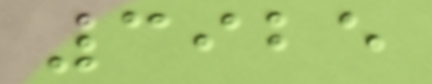3925
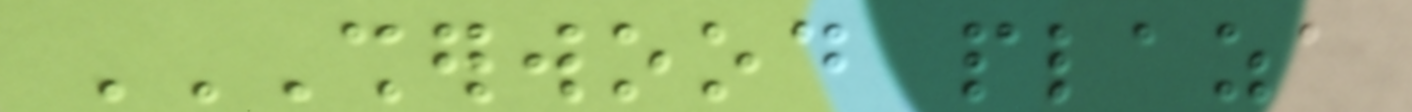SHERWOOD PLAZA
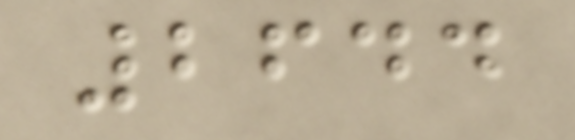2644
